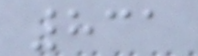831
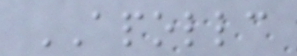APOLLC
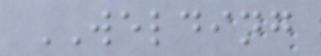WELDING
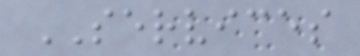SERVICES
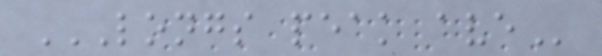LONGS PEAK AVE
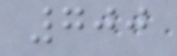700
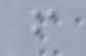f
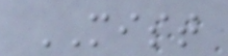MIST
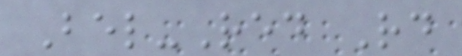Bel-Red Rd
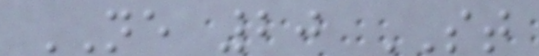NE 20 ST
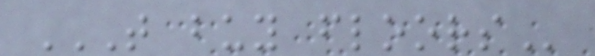T BUY FLOORS
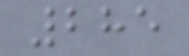285
